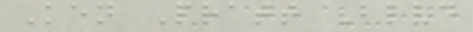Ken Pratt Blvd
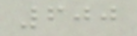600
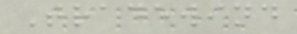Tradewind
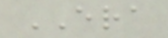ERA
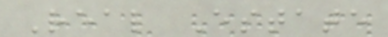Real Estate
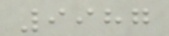9987
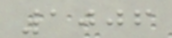1006
